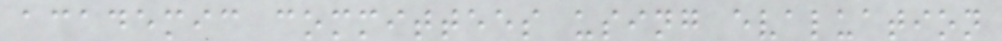academic committees using evaluation
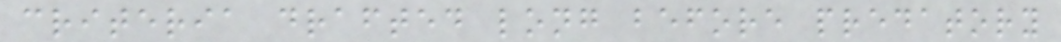criteria drafted long before predatory
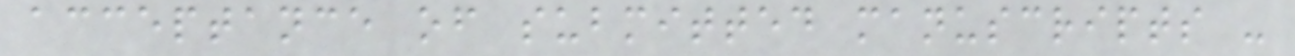acceptance of submitted manuscripts -
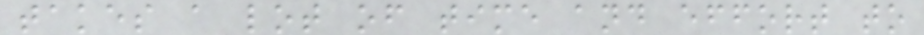takes a lot of time and effort to
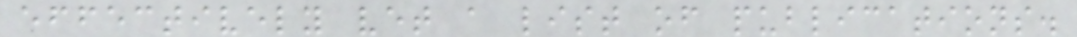effectively vet a list of publications.
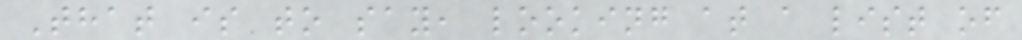That is to say, looking at a list of
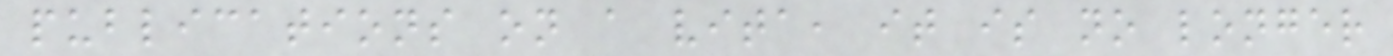publications on a vita, it is no longer
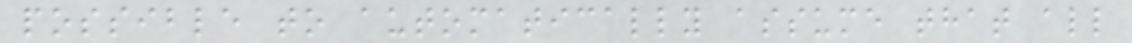possible to automatically assume that all
